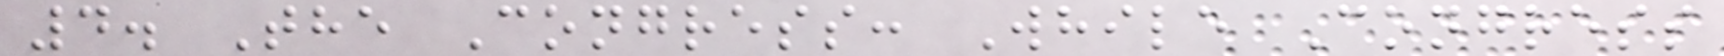4. The Congress: While Congress
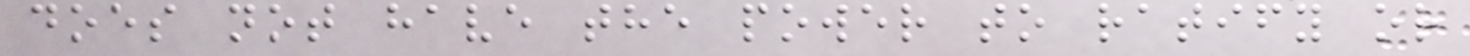does not have the power to ratify or
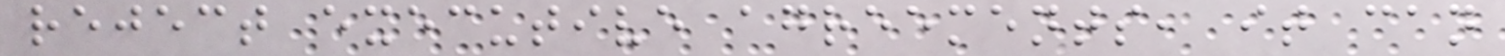reject executive agreements, it can
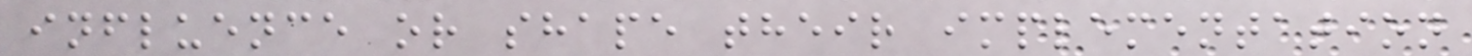influence or shape their implementation
